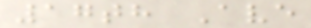17th Ave
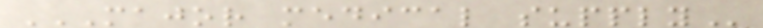MAJOR MEDICAL SUPPLY
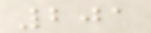201
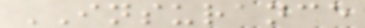INSURANCE
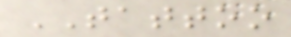TATTOO
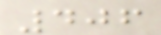406
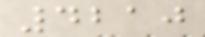4210
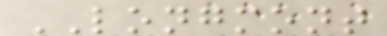LONGMONT
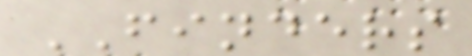FINDERS
